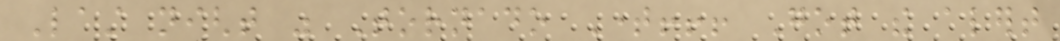Last night was Tornado Time!!! Got the alert
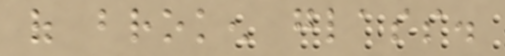of broken glass.
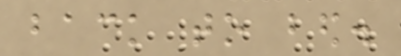back to bed.
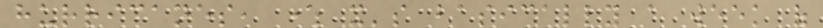hurricanes, where it's basically a week of
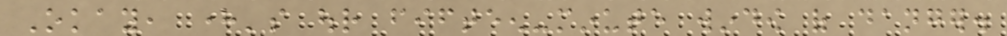Okay, here's our fifteen-minute window of danger.
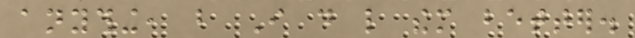anything, but I do like them better.
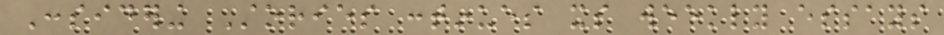Considering Stories continues its weekly essays
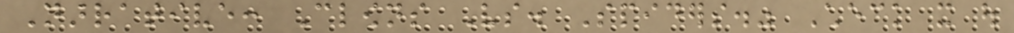Narrative: Clowns Vs. Spiders." Check it out
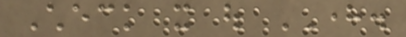Check it out HERE.
